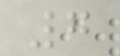7
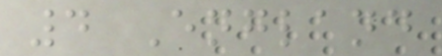4 England
